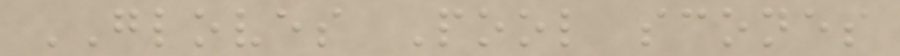GLOVES Pool scones
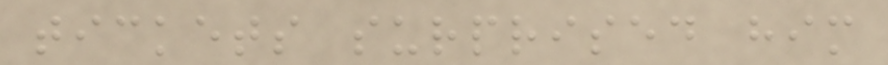tickets surprised him
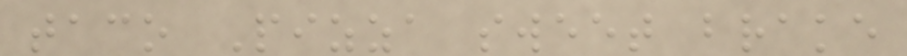taco Pizza sweet brake
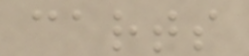carts
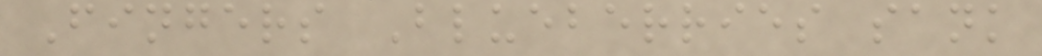Fingers Blueberries sank
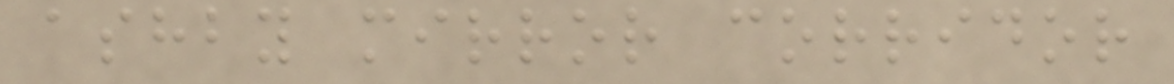ashby mirror corridor
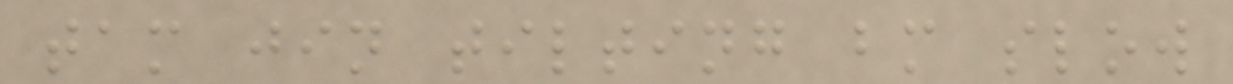tam jin tilting bm slow
